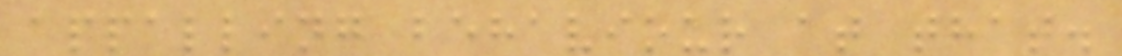appalling behaviour at that.
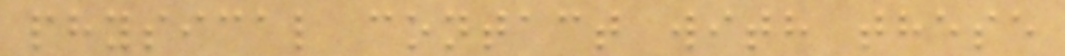physical contact with these
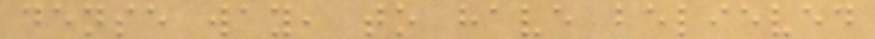dense way, to have believed
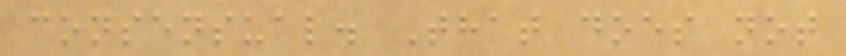consensual. That does not
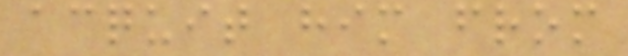acquit him from
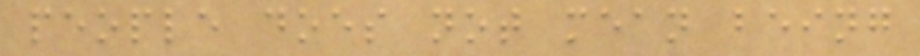people does not mean being
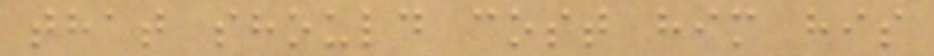that should cost him his
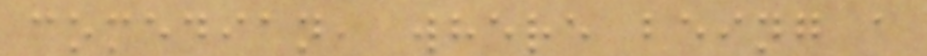comedian, where being a
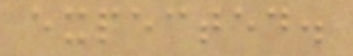expected.
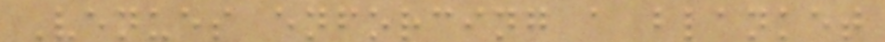Venues enforcing a blanket
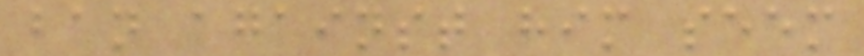ban against him seem
